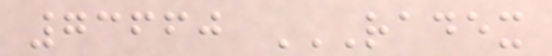73660 RADEX
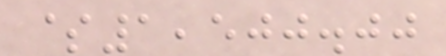$1,500.00
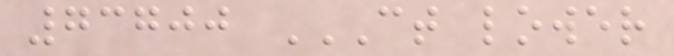73700 CT LOWER
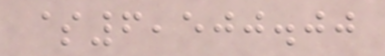$6,500.00
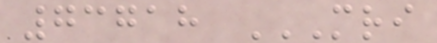73718 MRI
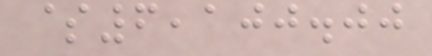$6,100.00
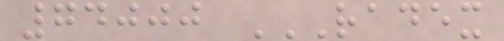74000 RADEX
